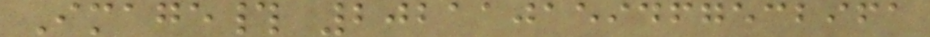Image# 202110159467532961
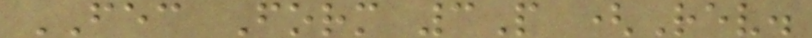FEC Form 3P (Rev.
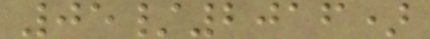05/2016)
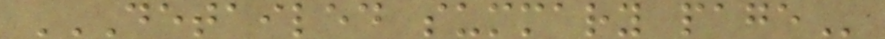DETAILED SUMMARY PAGE
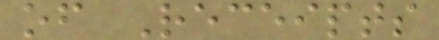of Receipts
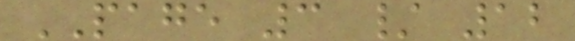PAGE 3 / 12
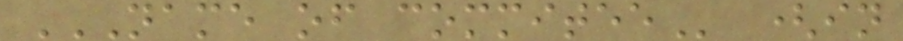NAME OF COMMITEE (in
